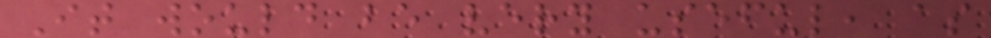It would be very useful, as
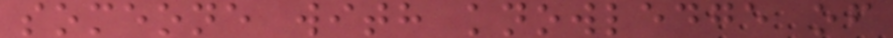someone with knowledge of
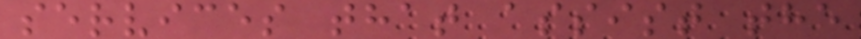services that assist the
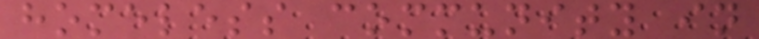homeless community in
